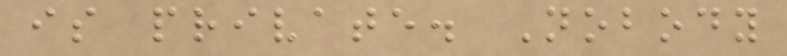is private. Nobody
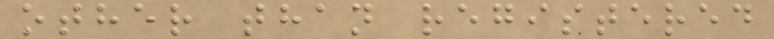other than registered
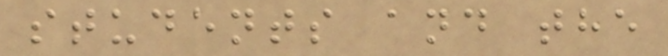students and the
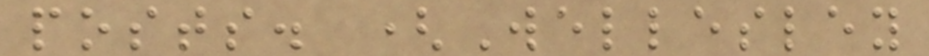posts. (Wellesley
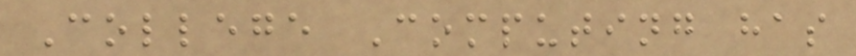College Computing has
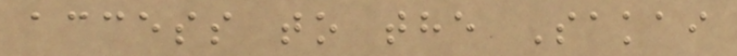access to the Sakai
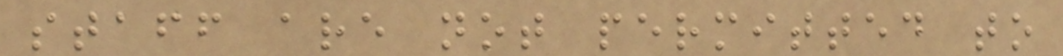staff are not permitted to
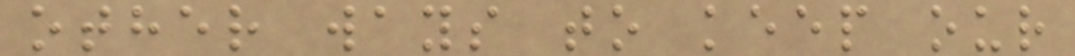other ways to keep our
